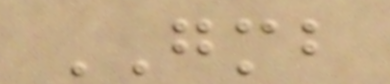GMB
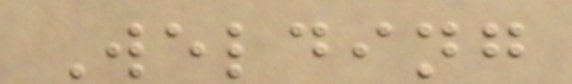Welding
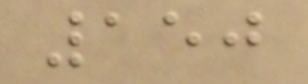150
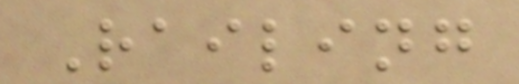Railing
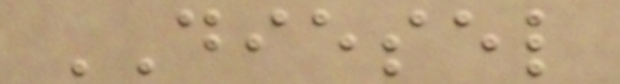DIESEL
